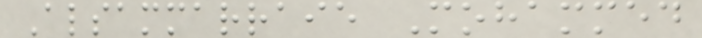Alsammarraie Mohammed
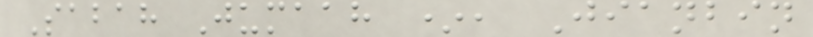Sabah Jumaah *, Jianbin
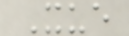Xue
